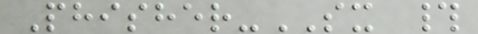Phisher-SX #
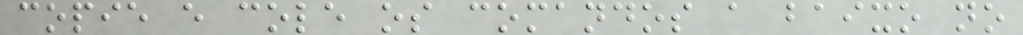copie e cole os comandos a baixo no
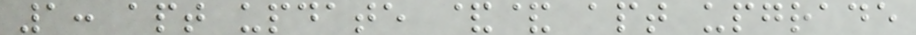1: apt update && apt upgrade
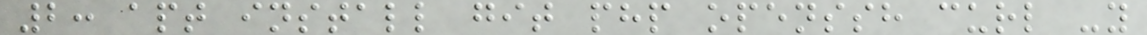2: apt install git php openssh curl -y
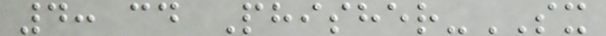4: cd Phisher-SX
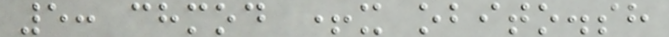5: chmod +x obito.sh
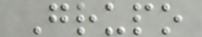Grupo
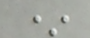*
